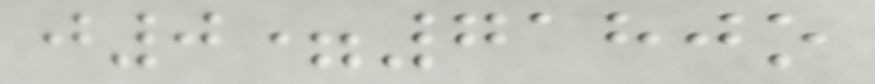j0=7180o
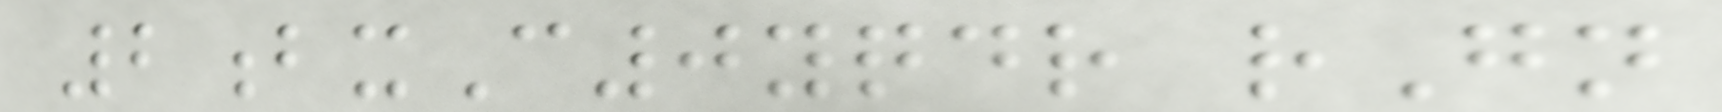2bxC0yqdr rGn
